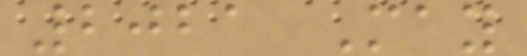2021 May
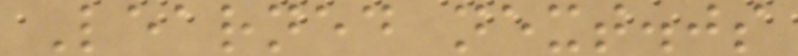Learned next.js
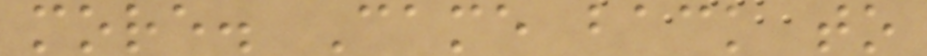more. Came back to
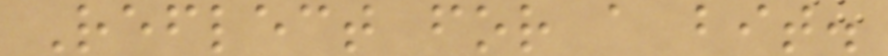Reflect for a bit.
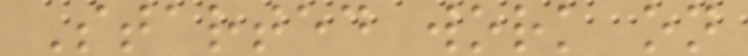Started work on
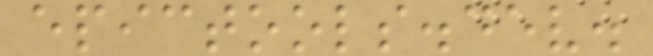epictools.dev.
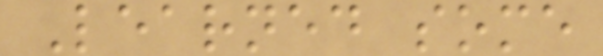Learned some
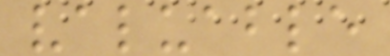valuable
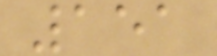151
